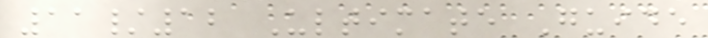11/12 Ultimate Guide
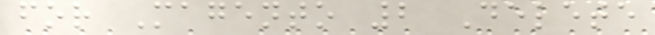for Magento 2 Delete
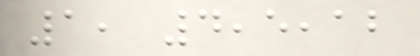1, 4,5,12
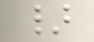}
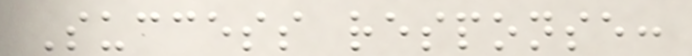Success response:
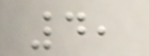4,
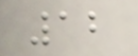12
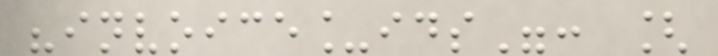"invoice_ids": [
